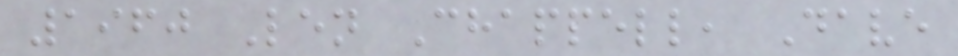1960 Len Chappell, Dave
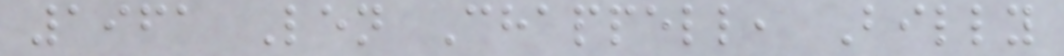1961 Len Chappell, Billy
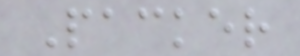Packer
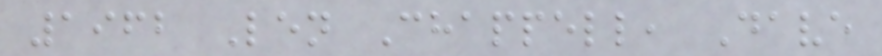1962 Len Chappell, Dave
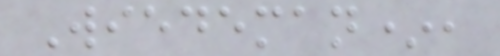Wiedeman*,
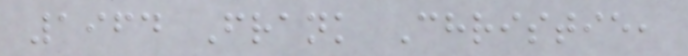1964 Frank Christie,
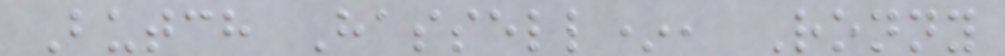Butch Hassell*, Ronny
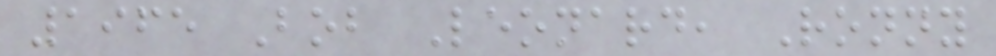1965 Bob Leonard, Ronny
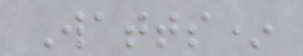Watts*
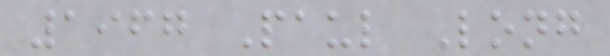1967 Paul Long
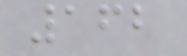162
